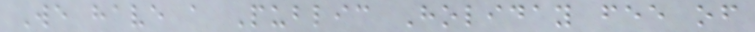We have a Public Holiday fee of
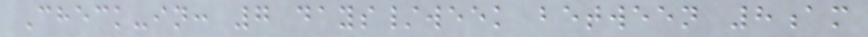Check-in: 7 days/week between 8am
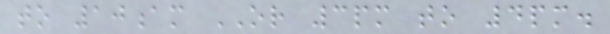to 10am OR 3pm to 4pm.
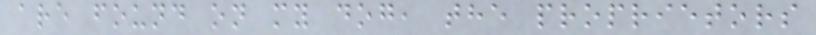are found on my dog, the proprietors
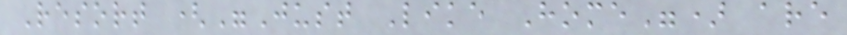Resort ("Just Like Home") are
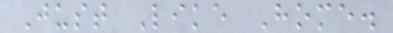Just Like Home.
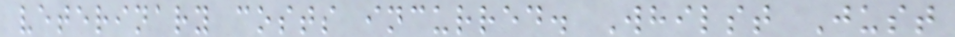veterinary costs incurred. Whilst Just
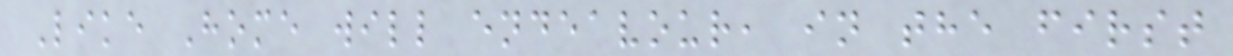Like Home will endeavour, in the first
